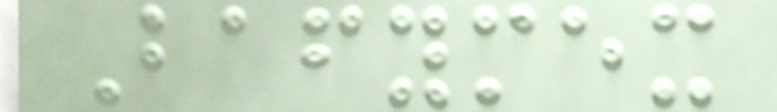Bafymex
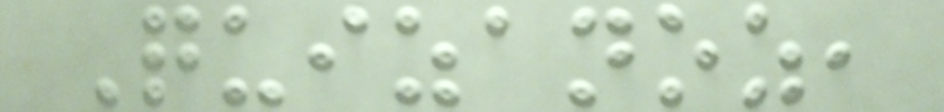Quizanoz,
